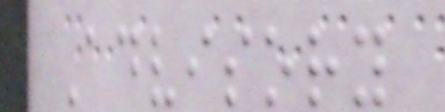Advisory
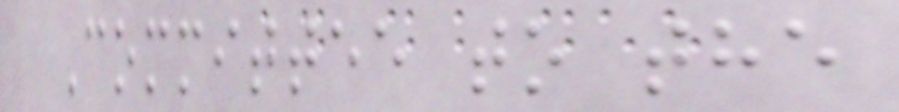Committee to the
